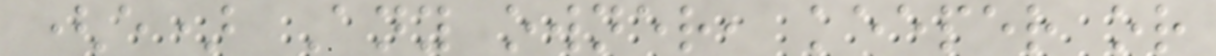(e) Any owner, keeper or
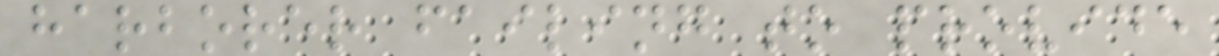harborer failing to provide
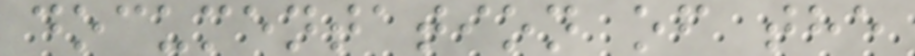documentation of the
